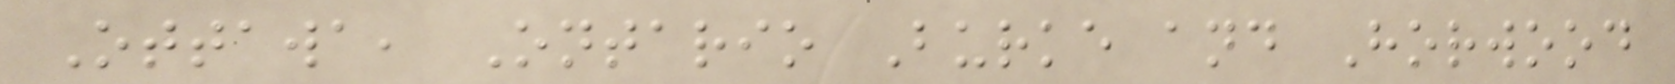Ottawa, Ontario Burke and Horwood
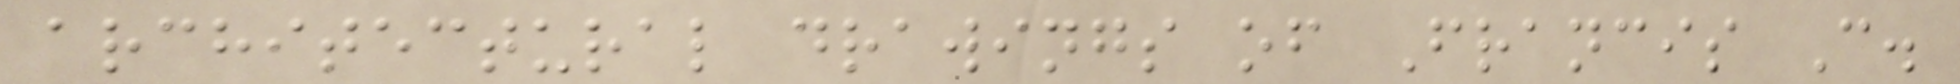architectural drawings of Francis C.
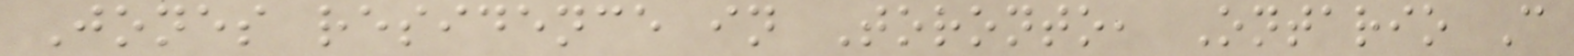Jones residence in Toronto, Ontario C
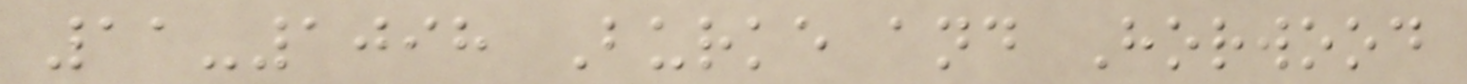11-1098 Burke and Horwood
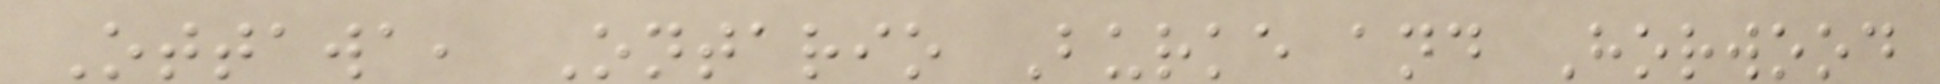Ottawa, Ontario Burke and Horwood
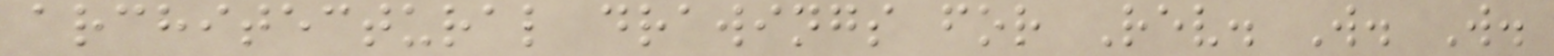architectural drawings for Rev. W. W.
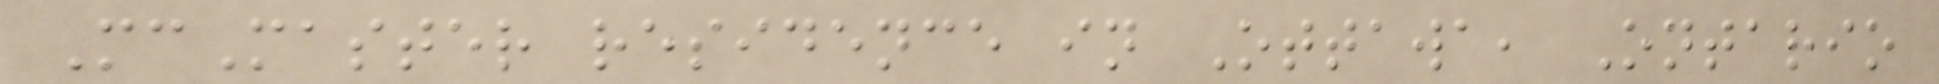McMaster residence in Ottawa, Ontario
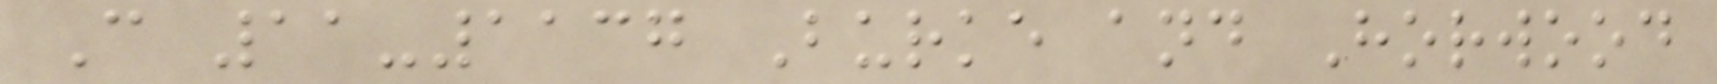C 11-1137 Burke and Horwood
